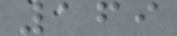169
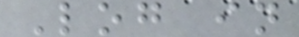Log in
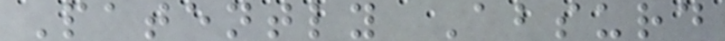Patently Absurd
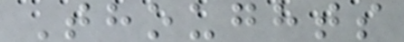Thoughts
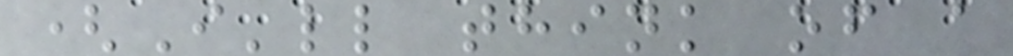(I'll think of a
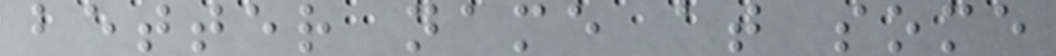better name at some
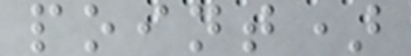point)
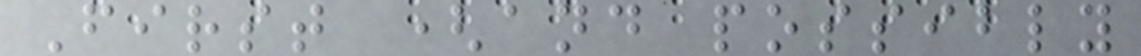First (and possibly
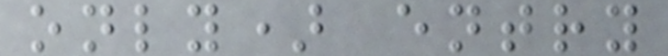only) entry
